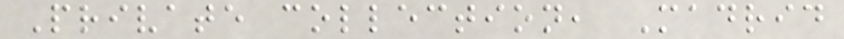Private collection, Madrid
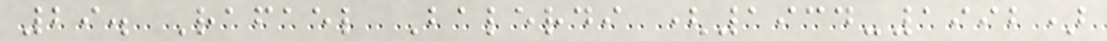29. Rafael Balerdi (1934-1992)
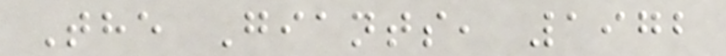The Giants, 1972
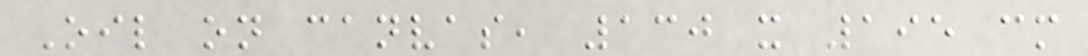Oil on canvas, 130 x 195 cm
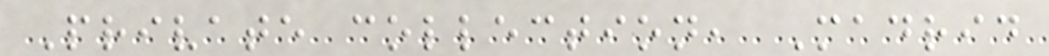Private collection, Madrid
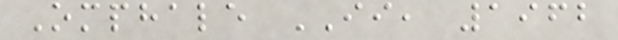Omphale II, 1962
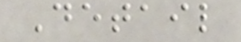Detail
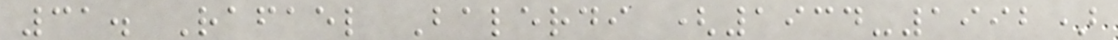31. Rafael Balerdi (1934-1992)
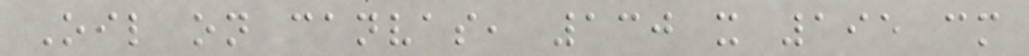Oil on canvas, 130 x 195 cm
